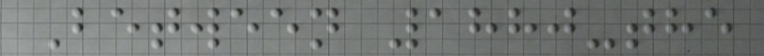Between 1880-the
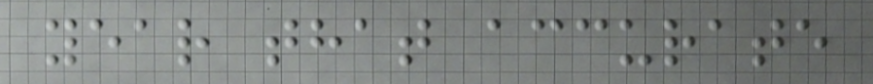year that accurate
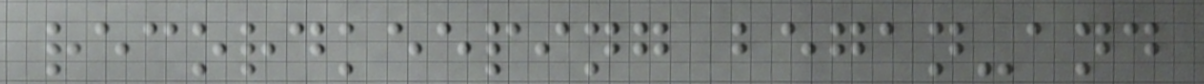recordkeeping began-and
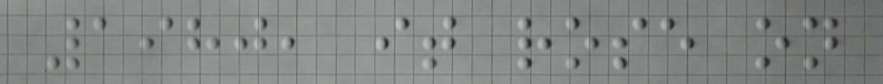1980, it rose on
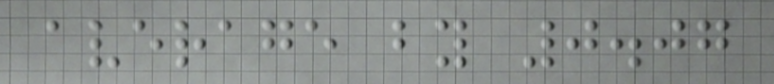average by 0.07
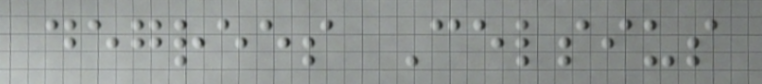degrees Celsius
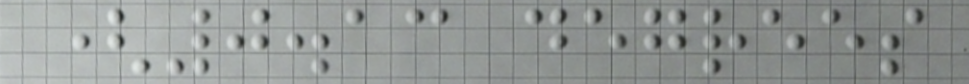(0.13 degrees
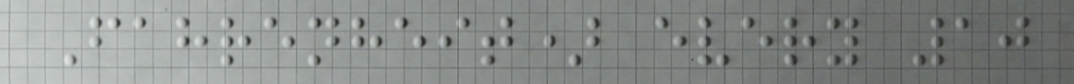Fahrenheit) every 10
